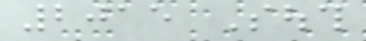2015 South
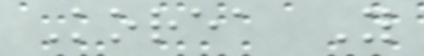Korea You
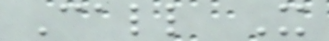Call It
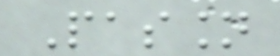Passion
